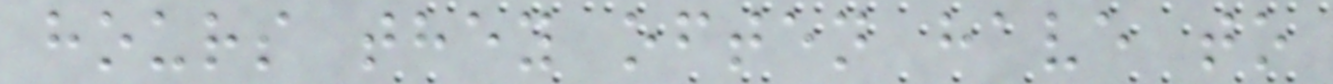hours they often have to
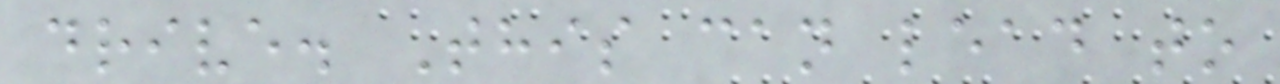drive. This can lead to
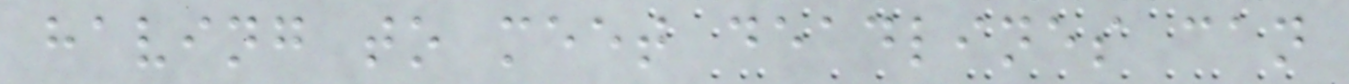having to meet deadlines can
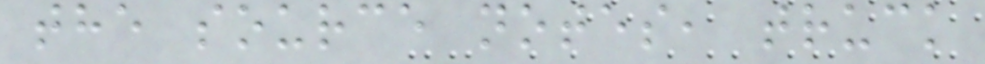the source notes, truck
